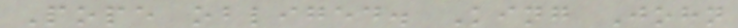Pope obliged. King John
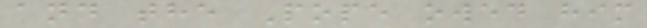and the Pope owed him
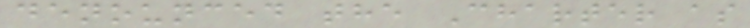denounced the Charter as
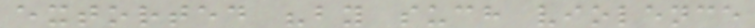extorted "by such violence
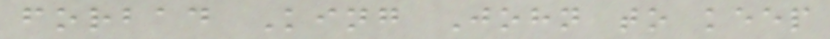forbad King John to keep
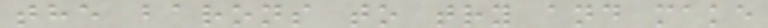the barons to try and make
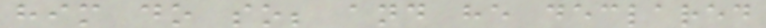him do so; and he declared
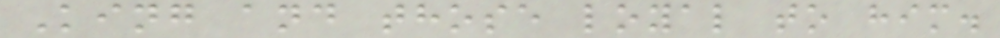King and those loyal to him.
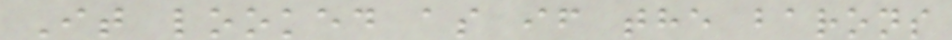It looked as if the barons
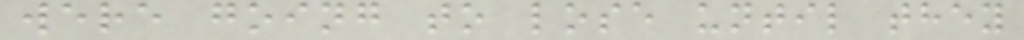were going to lose until they
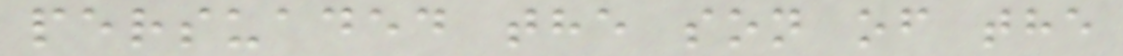persuaded the son of the
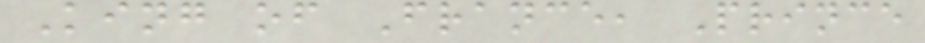King of France, Prince
